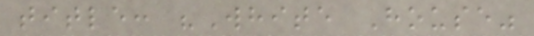title: "White House"
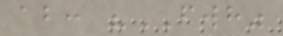ab: "FWH"
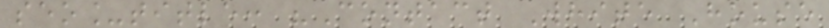seo_title: "Contact White House
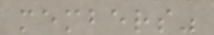members"
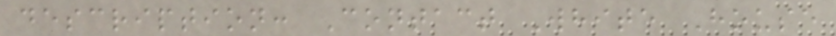description: Contact White House
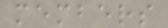members
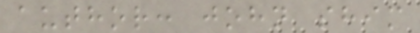author: john shim
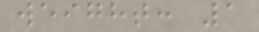weight: 1
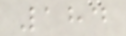184
